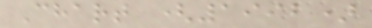Chart (1992)
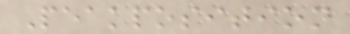Peakposition
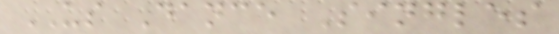US Dance Singles
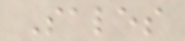Sales
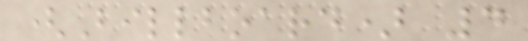(Billboard) 4
